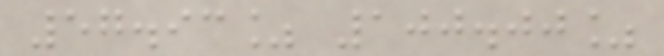57.93% 100.00%
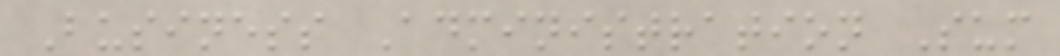Business Administration Sum
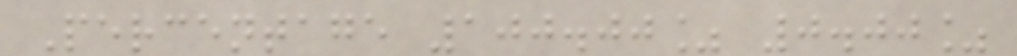Percentage 100.00% 0.00%
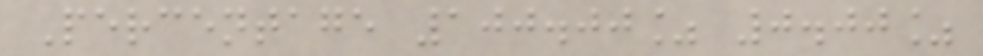Percentage 100.00% 0.00%
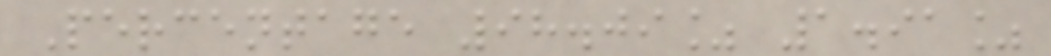Percentage 98.09% 1.91%
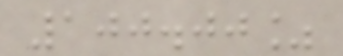100.00%
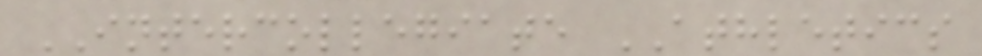INTERCOLLEGIATE ATHLETICS
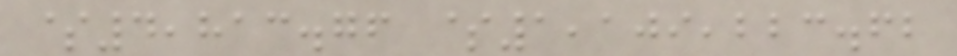$4,813.76 $1,109,223.62
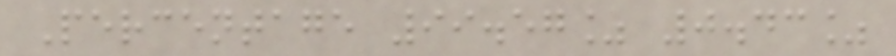Percentage 99.57% 0.43%
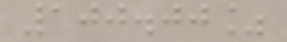100.00%
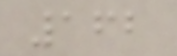162
